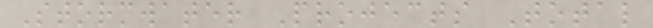Stormwater Projects Total
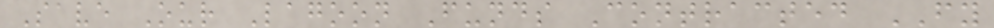Save Our Lagoon Funds Contracted FY
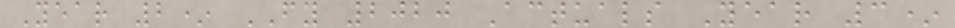Year 2* FY 2020 Actuals Year 3*
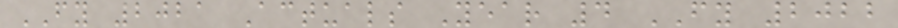FY 2021 Actuals Year 4 FY 2022
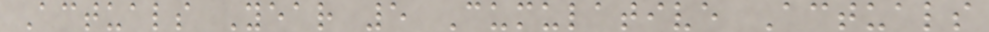Actuals Year 5 Cumulative Actuals
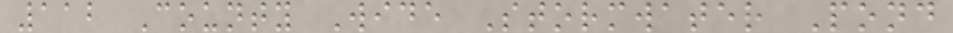112 County Wide Stormwater Pond
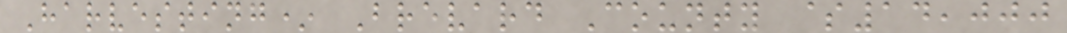Harvesting* Brevard County $14,000
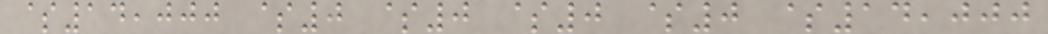$14,000 $0 $0 $0 $0 $14,000
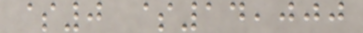$0 $14,000
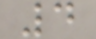4
